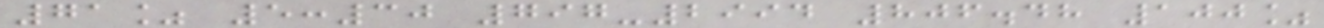71% 5:30 797-2994 806.48 100%
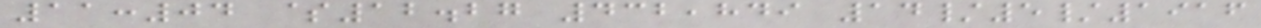11:04 $12.27 432,849 14/5/1916
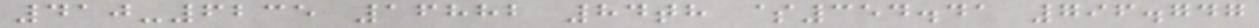410-6235 16882 84th $354.41 796.747
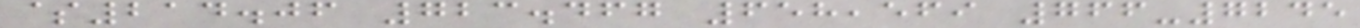$214.06 723.467 658,569 766-7245
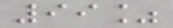99%
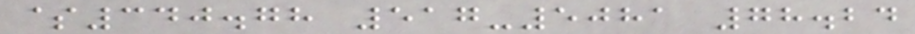$340.78 517-5081 78.24
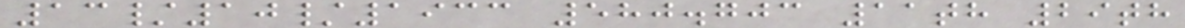13/10/1933 580.703 11th 29th
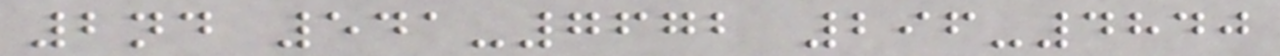2nd 541-7672 296-4840
